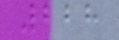228
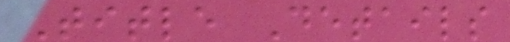Title Details
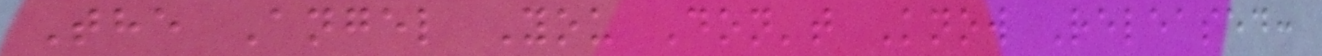The Angel You Don't Know Released:
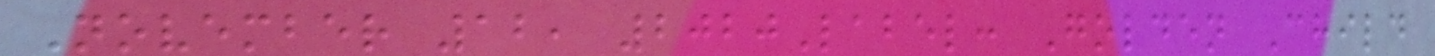November 12, 2020Label: Golden Child
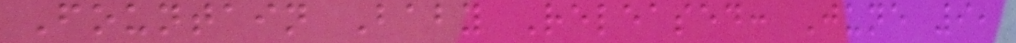Fountain Baby Released: June 9,
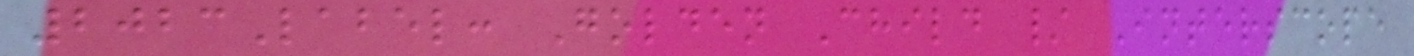2023Label: Golden Child / Interscope
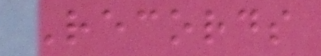Records
